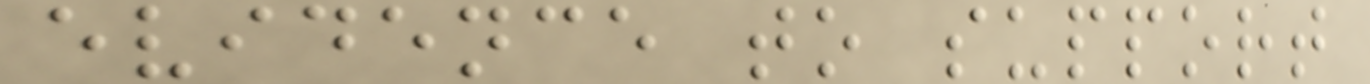evidence to support
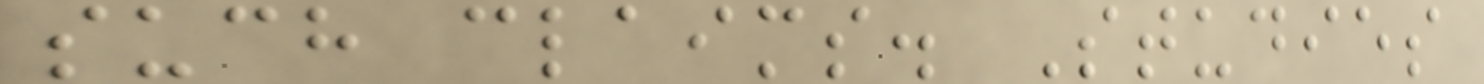such claims. Studies
